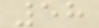58
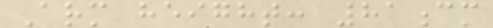Arm height: 81cm
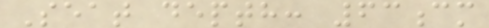Seat depth: 63cm
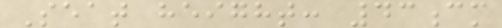Seat height: 43cm
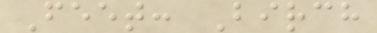Feet: Birch
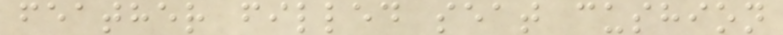feather filled seat cushion
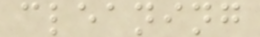cleaning
